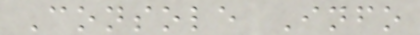Console Info
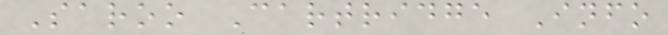Saroo Cartridge Info
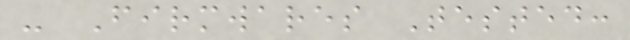- Firmwares Tested:
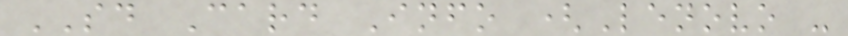SD Card Info (Lenovo -
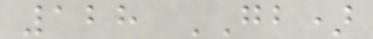128 GB)
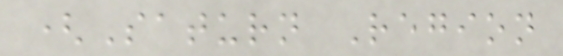(Saturn Region
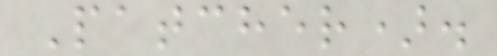Patcher).
